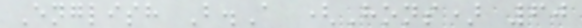English B.A (Hons) 60
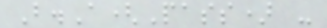B.A(Pass) -
